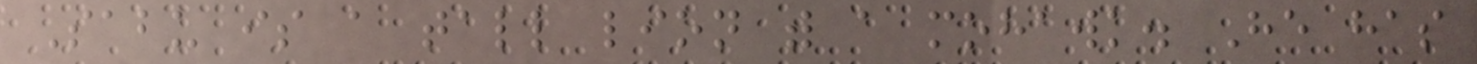Sabu is a tall lion with a mohawk. He has
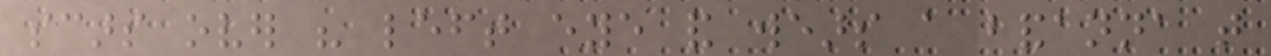scars over his left eye and wears a bandanna that
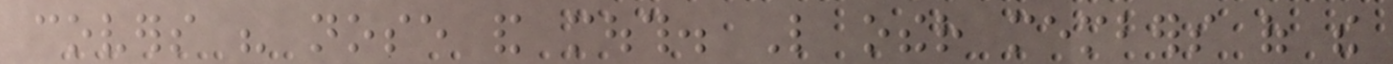covers his nose and mouth. Like other members of the
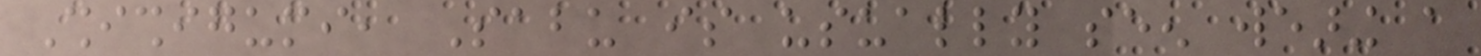Shishigumi, Sabu is usually seen wearing a
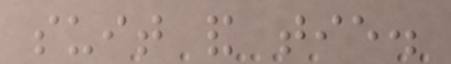suit and tie.
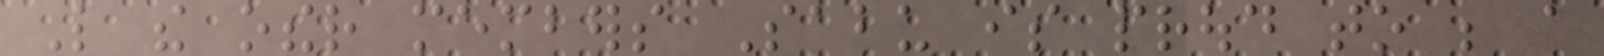Like the other members Sabu is proud to be a
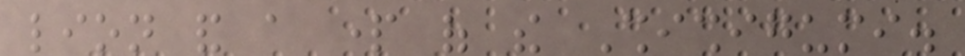lion and a part of the Shishigumi.
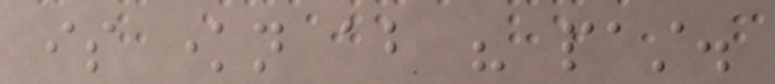is known about his past.
